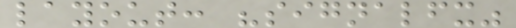layout: "signalfx"
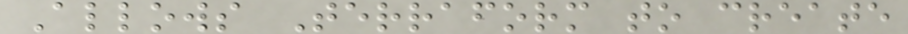Allows Terraform to create
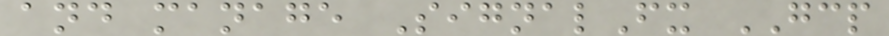and manage SignalFx GCP
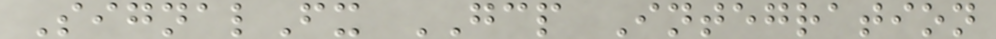SignalFx GCP Integration
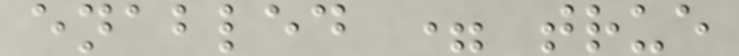enabled = true
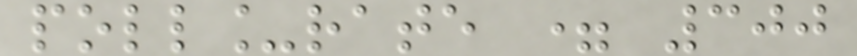poll_rate = 300
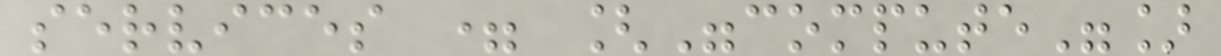services = ["compute"]
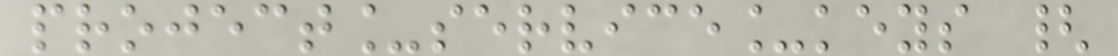project_service_keys {
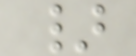}
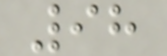98
